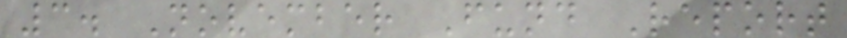3. November Fund Report
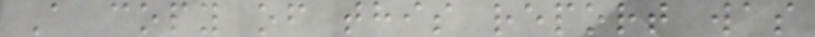A copy of this report was
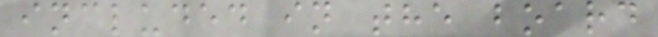included in the board
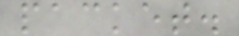packet.
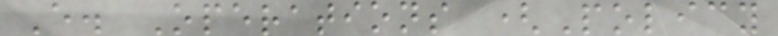E. Operations (Policy
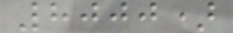8000)
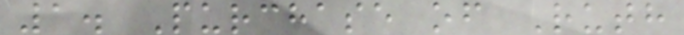1. Purchase of Ruth
